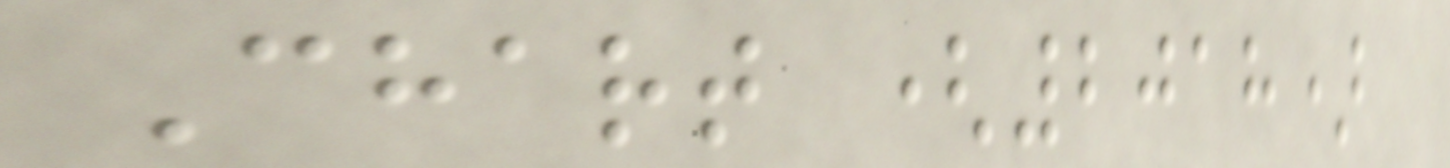Chart (2018)
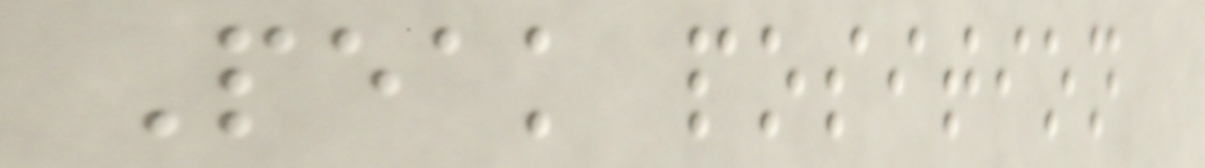Peak position
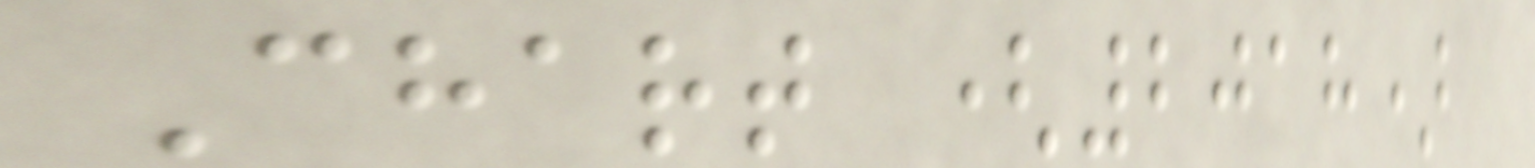Chart (2018)
